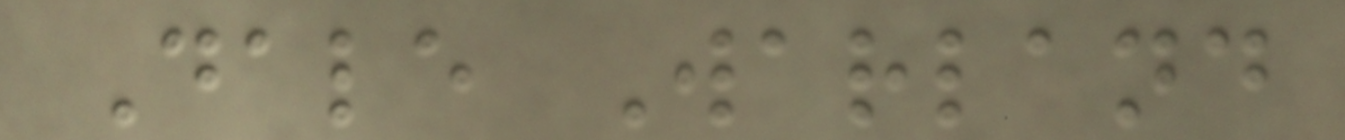Dale Warland
